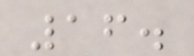16.
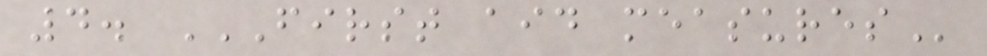4. FIRST AID MEASURES
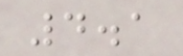4.1
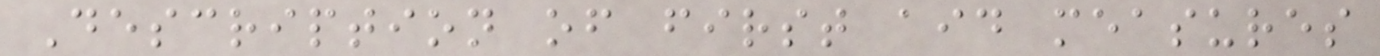Description of first aid measures
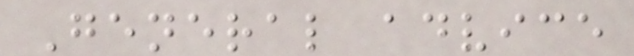General advice
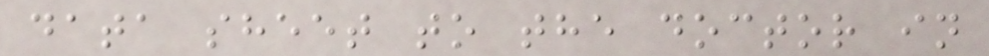data sheet to the doctor in
